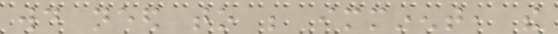would need to be imminent, the
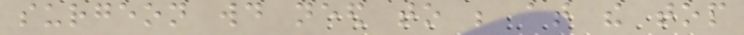surgeon would need to be at the top
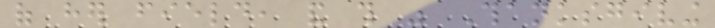of her field, and this was Thanksgiving
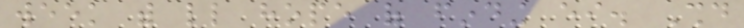week with little hope of finding either. Should
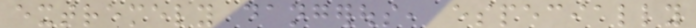extremely dangerous, especially
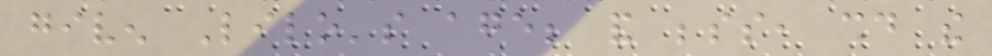given Lilo's age; and besides, should the
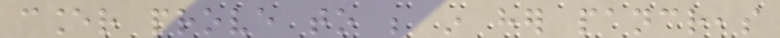cancer prove to be in her pancreas
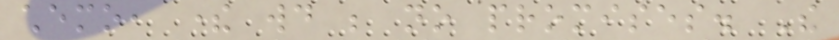chemo, there would be no promises. The
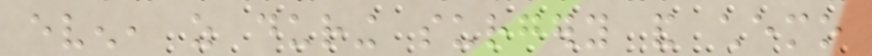even, as during surgery and chemo
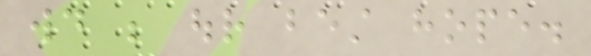would be our best hope.
